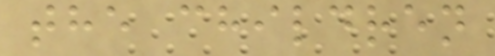the children
